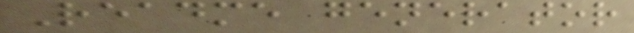Readme generator
